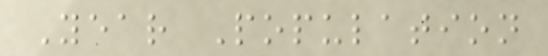Year Population
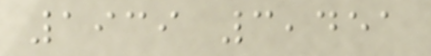1939 3,451
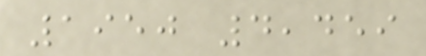1950 4,459
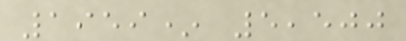1959* 5,500
